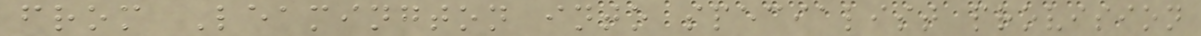from Leamington into specialist provision
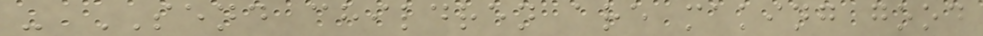- SEND children are making good
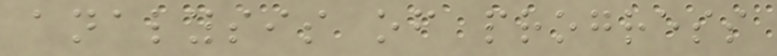analysis of progress
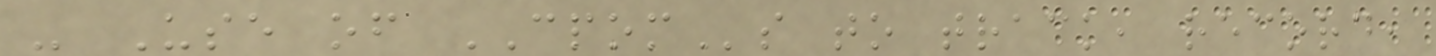- Use of CPOMs to track, record,
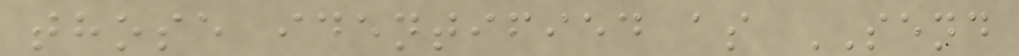those identified as SEND
